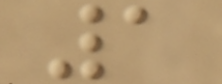1
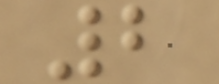2
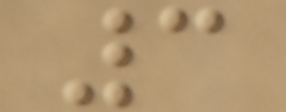3
